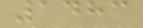1483
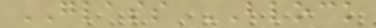GLASS BLOCK
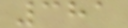381
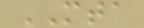MTA
